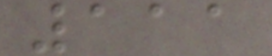111
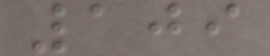109
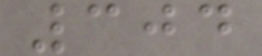304
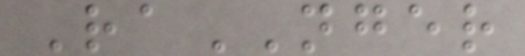RaNGER
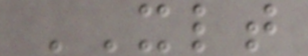XLT
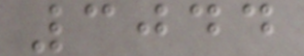3044
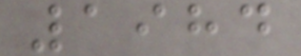1984
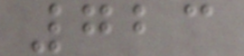723
